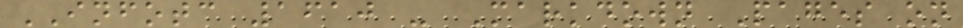INFOTC 1610 - Markdown Pages on
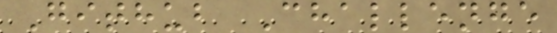Github Challenge
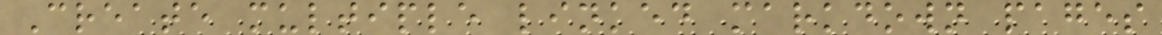Create multiple linked markdown pages
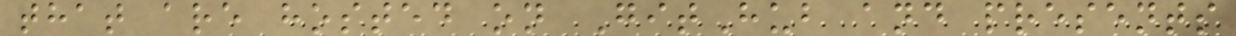that are hosted on GitHub and presents
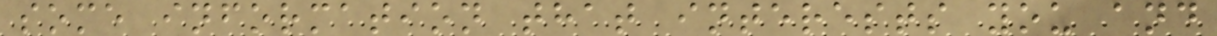some information that interests you and
